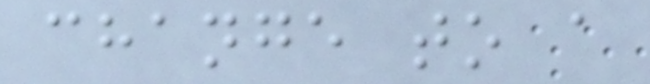change to a
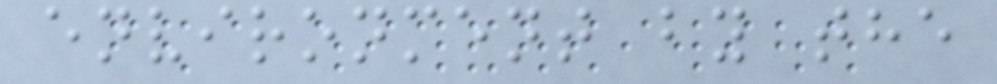environment by the
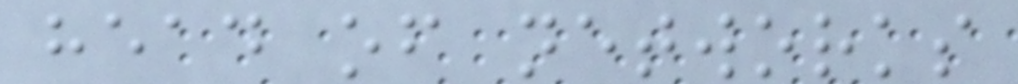head of networks
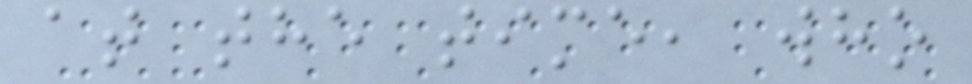at the time, who
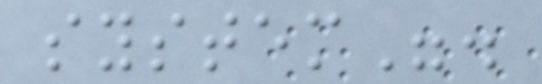system".
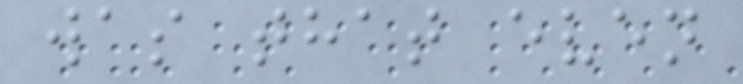was that even
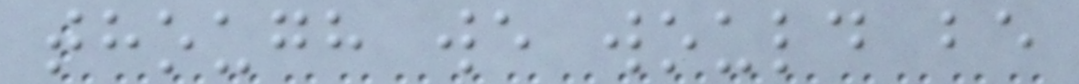though we would be
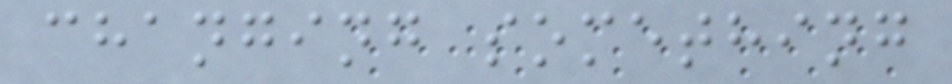changing something
